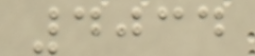4034
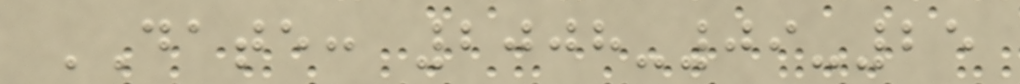DATE: 2008-09-25
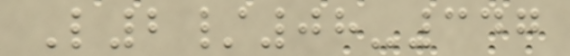L2/08-347
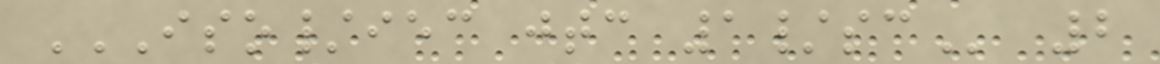ISO/IEC JTC 1/SC 2
